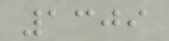1309
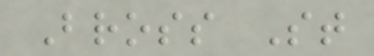Bross St
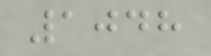1048
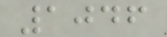1046
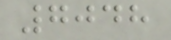7048
